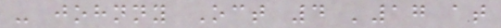- johnny Oct 4 '17 at
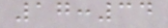17:34
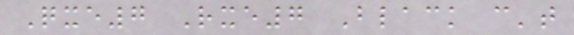Qxe7 Rxe7 Black can't
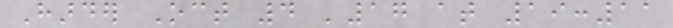Harder Oct 4 '17 at 19:11
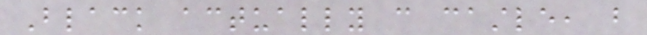Black actually can castle, but
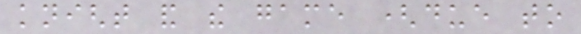knight and the game (due to
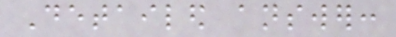Detailed answer:
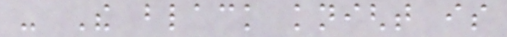- The black knight is
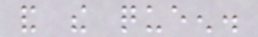and the queen.
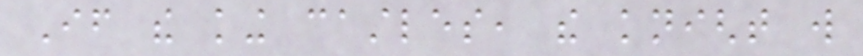If the king castles, the knight will
